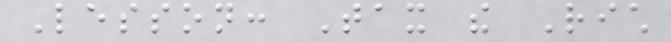Lesson: Tax the Rich
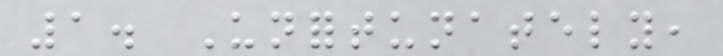1. Unfortunately,
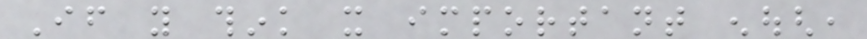If you think it important enough,
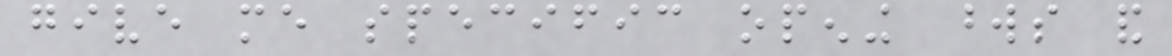give me specific opening words and
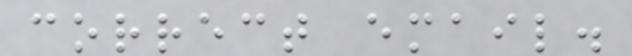correct email.
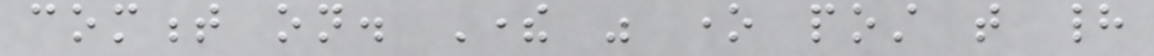comment on. There was one post that had
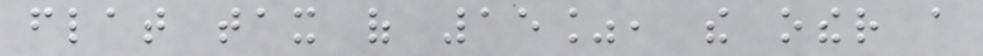flat tax of 15%, the other a
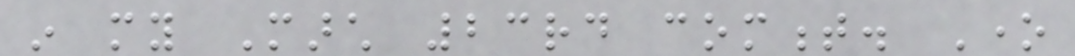in my March 23rd comment. One
